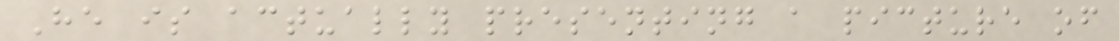He is actually presenting a picture of
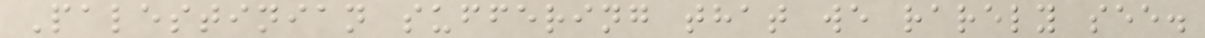Palestinian suffering that we rarely see.
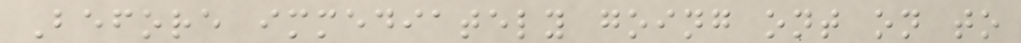Before immediately going ont on to
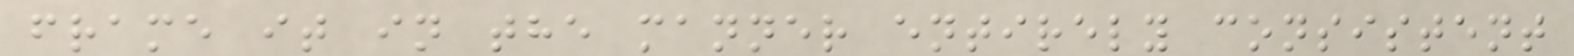frame it in the manner entirely consistent
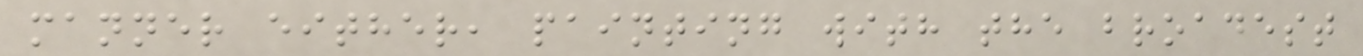manner either, painting with the broadest
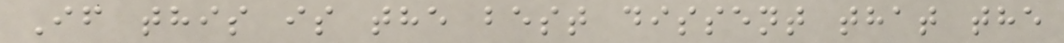If this is the best dissent that the
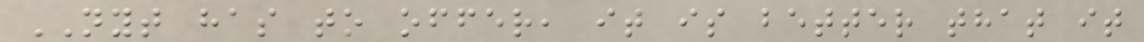NYT has to offer, it is better that it
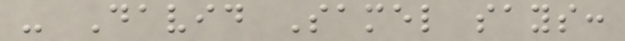- David Samel says:
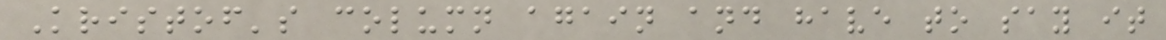Kristof's column again and have to say it
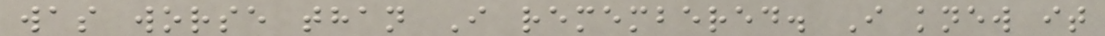was worse than I remembered. I knew it
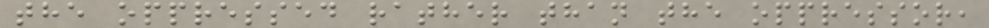the oppressed rather than the oppressor,
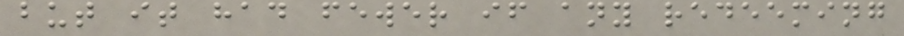but it had fewer if any redeeming
